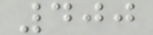400
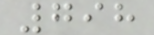798
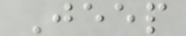Jeep
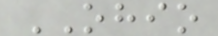OHIO
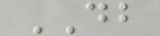DB
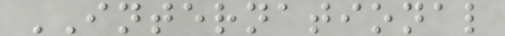INTERNATIONAL
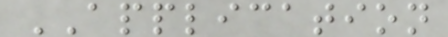APPLICATION
